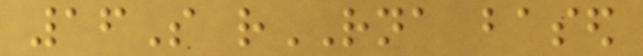16S rRNA based
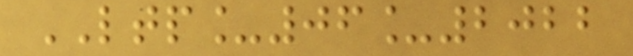LTP_06_2022
